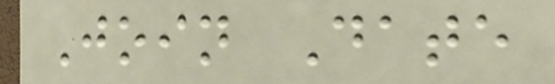Join Date
